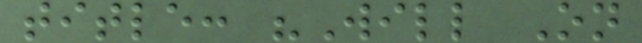title: "Will On
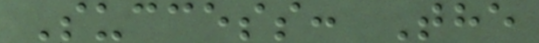Success: The
